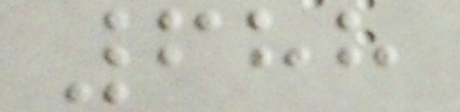688
